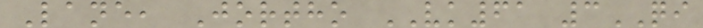Lane, Jortho VK61 3QI
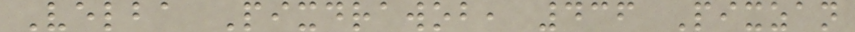Velba Pixdrawob, 436 Pixzan
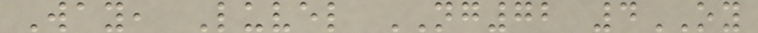Way, Luvel NG72 4OY
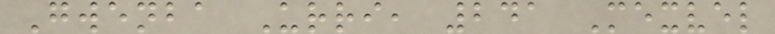Gwenba Urri, 241 Mexvel
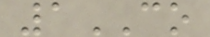1CO
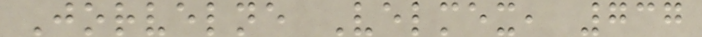Jorvelne Velmex, 737
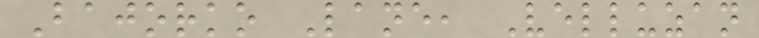Bajorko Lane, Velluzan
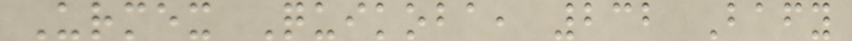Urmex Quikoba, 232 Bafy
